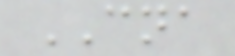CNA
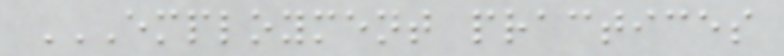EMPLOYMENT PRACTICES
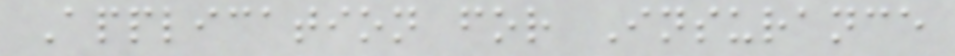Application for Insurance
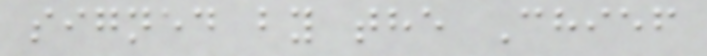signed by the Chief
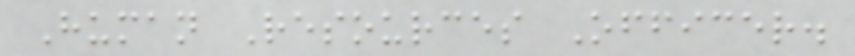Human Resources Officer.
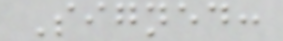Signed:
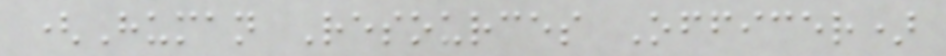(Human Resources Officer)
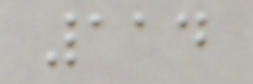114
